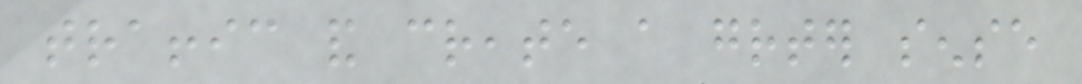traffic and create a greater sense
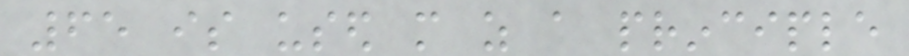65 is used more as a principle
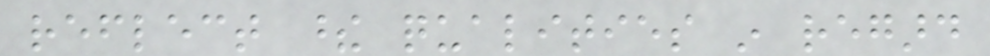reflect these qualities in regard
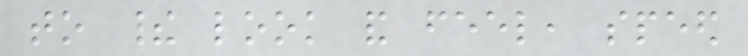to their look and feel, speed
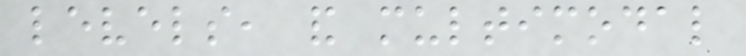levels, and multimodal
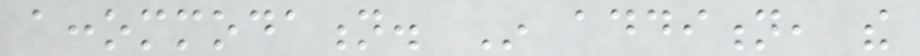accommodation. In addition, the
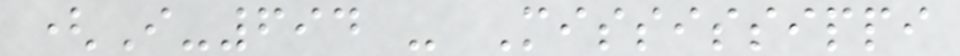(I-694 - Mississippi
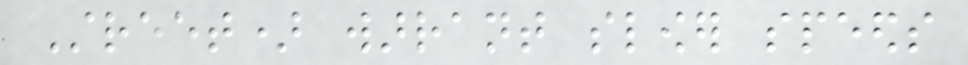Street) warrant slower speeds
